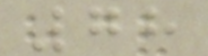78
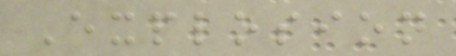Explosion
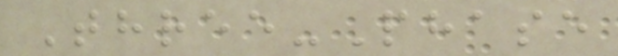Three-Phase
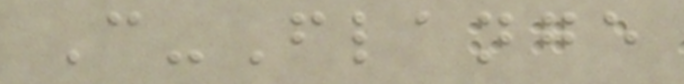C-Flange
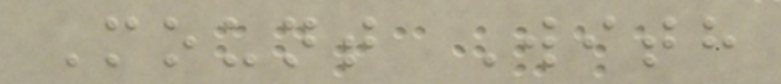Mount With
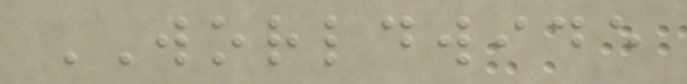WORLDWIDE
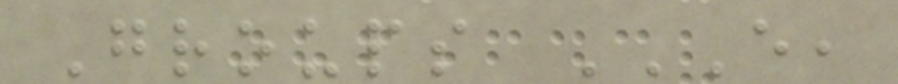Groups E,
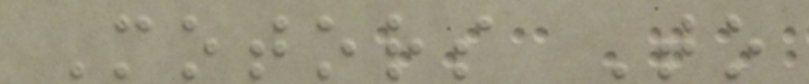Motors To
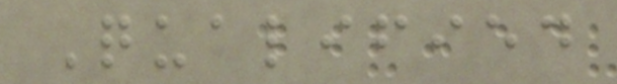Qualified
